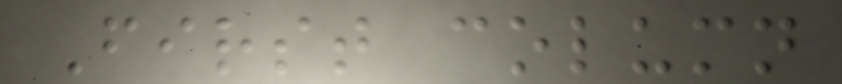First column
